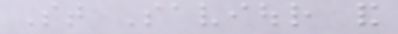St Saviour and
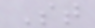St
